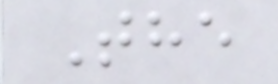The
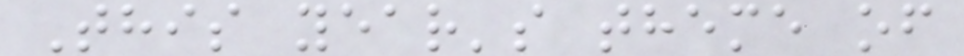This year's theme of
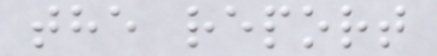the report
